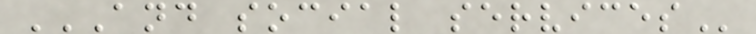AND SOCIAL SERVICES
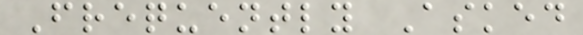Frequently Asked
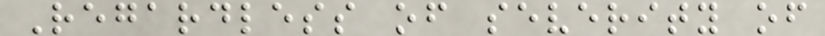Regardless of severity of
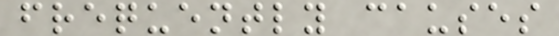frequently causes
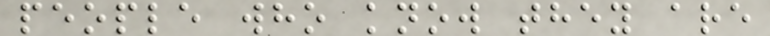people who know they are
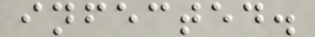infected.
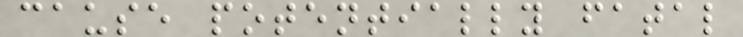cause potentially fatal
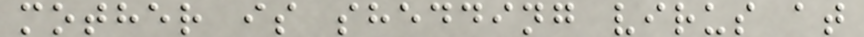mother is shedding virus at
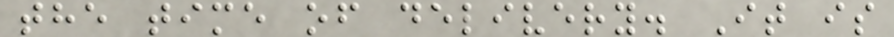the time of delivery. It is
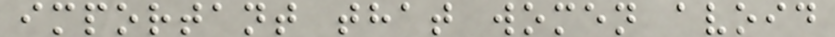important that women avoid
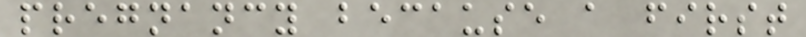pregnancy because a first
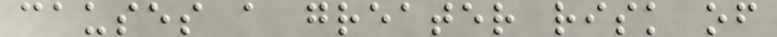causes a greater risk of
